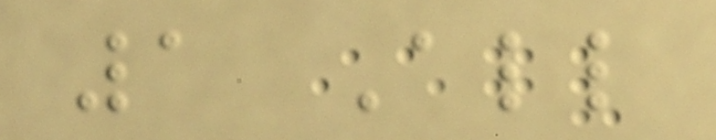1 All
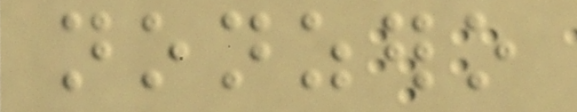nonzero
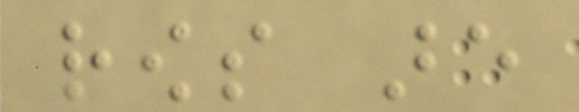rows are
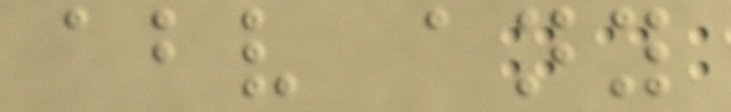above any
